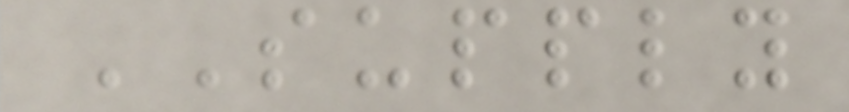SUPPLY
